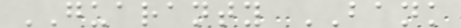GUARANTY BANK
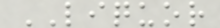LIQUOR
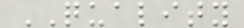QUALITY
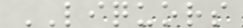LIQUORS
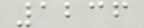1236
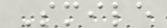Smile
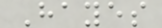Hayes
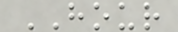HOUR
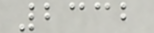2332
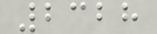2328
